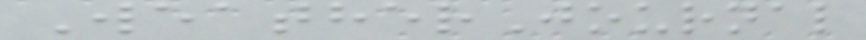WeatherJournal
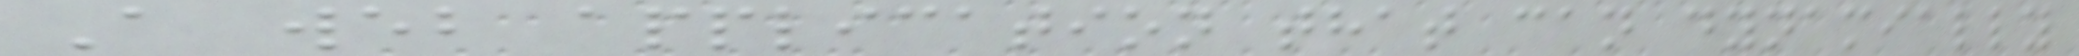A web application that can dynamially
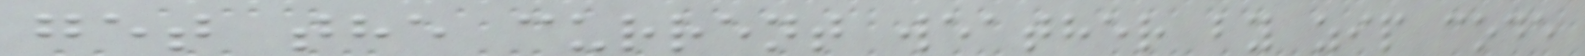get the current weather by zip code
